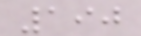190
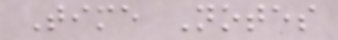Time Notes
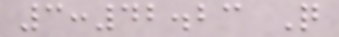3:42.23 Q
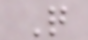Q
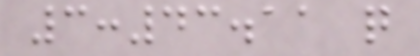3:43.11 q
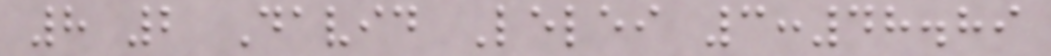8 2 David Lelei 3:48.89
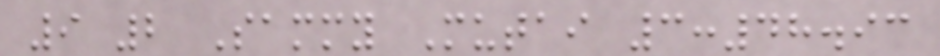9 2 Sammy Mutai 3:48.93
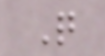Q
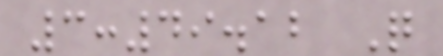3:49.12 Q
